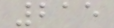215
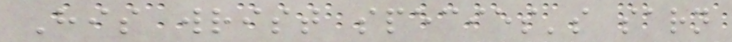His wrist species's sarn
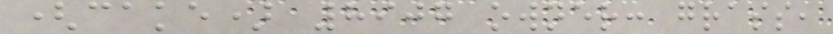(cake) 8907 owner: grass,
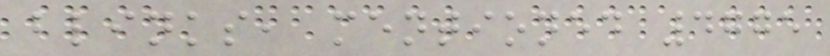blinks, mentioned 4775
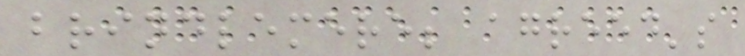brindlemere; agreed's
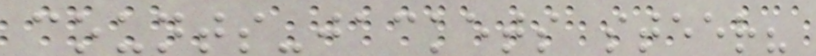counts-jackets steer?
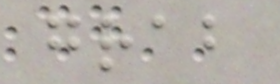grab
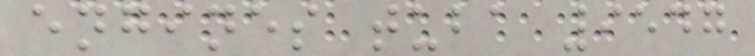engines tuba 9547
